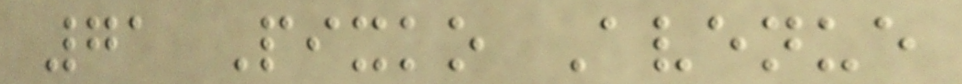71 Pixko Avenue
